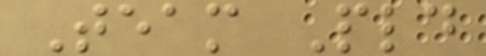Team Pld
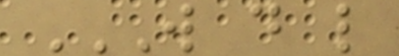W D L
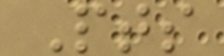Pts
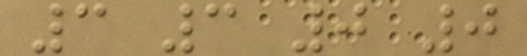3 3 0 0
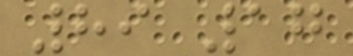89 17
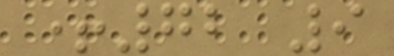+72 9
